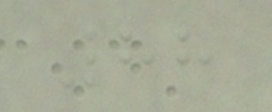88
